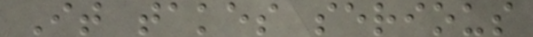It takes serious
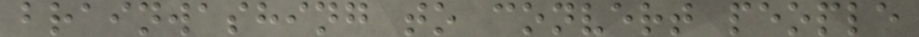brainwashing to convert people
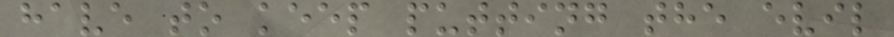have to keep putting the evil
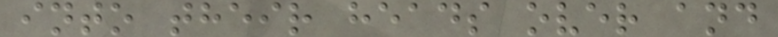into their heads over and
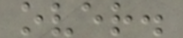over.
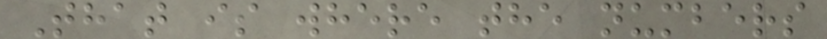That is where the numbers
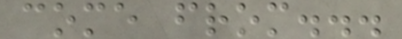come from...
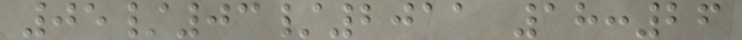05/03/2011 18:26
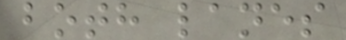both lanes
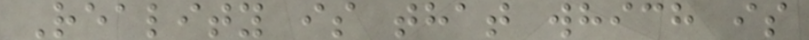Reality is that which is
